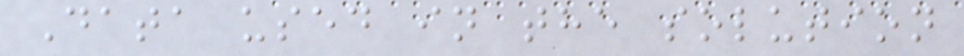Data used in the solution
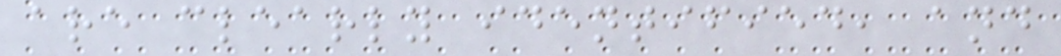are clearly identified, and
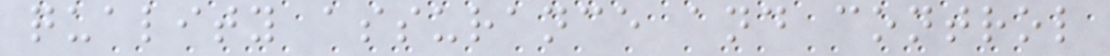quality assurance and control
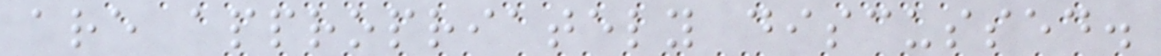are appropriately discussed.
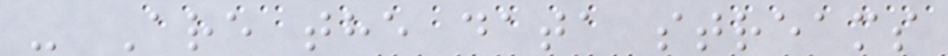- Are the data streams
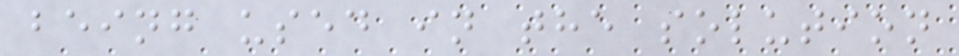being used in the solution
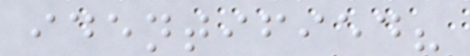identified?
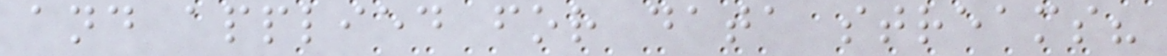and applied for data streams?
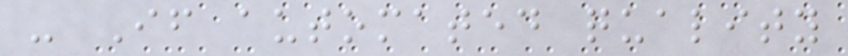- If automated quality
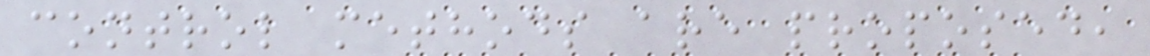control methods are proposed,
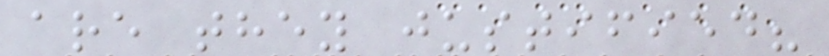are they justified?
